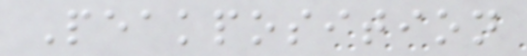Peakposition
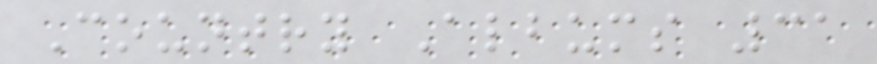Country Albums 31
